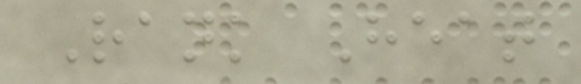Rank Heat
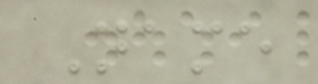Name
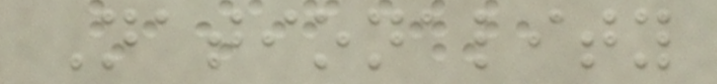Nationality
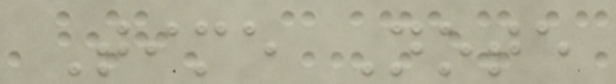Time Note
